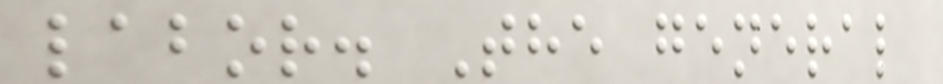labor. The general
